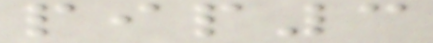pip3
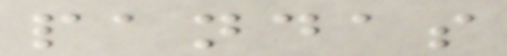pandas
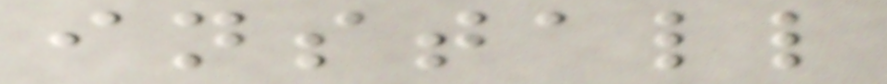install
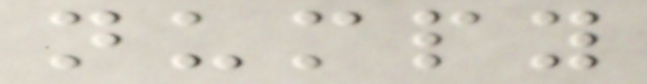numpy
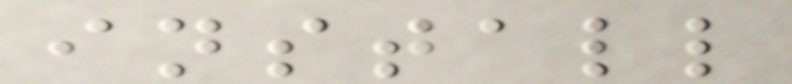install
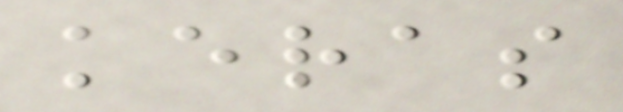keras
